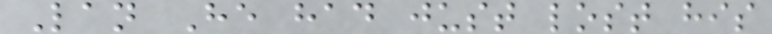Lan He had just lost his
